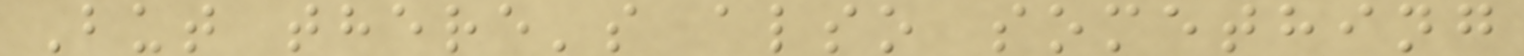But there's also something
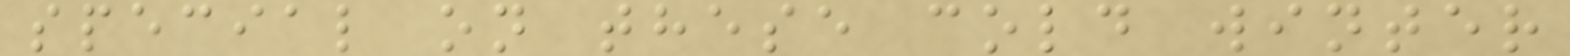special on these cold winter
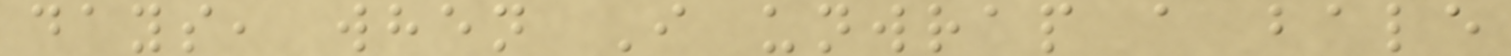days, when I unwrap a bale
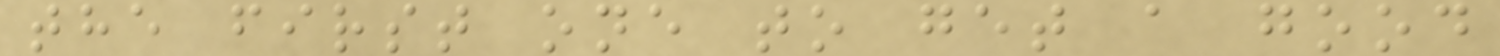the first one to get a good
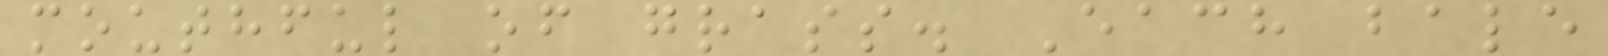mouthful of grass. Each bale
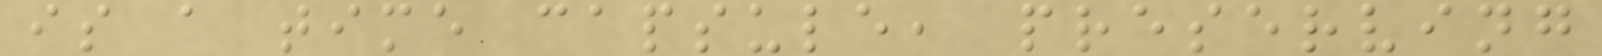is a time capsule, preserving
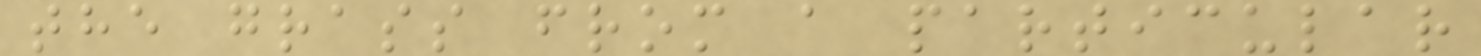the grass from a particular
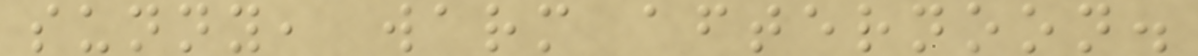sunny, warm afternoon.
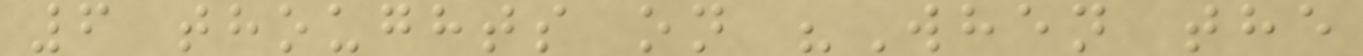6 thoughts on "When the
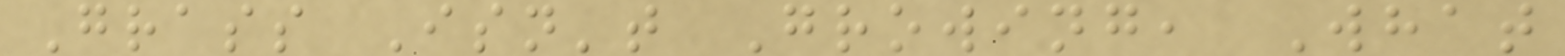Grass Isn't Growing, What
